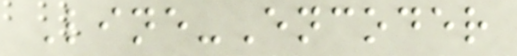Line-Encoder
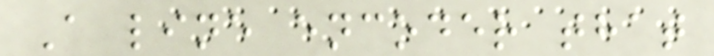A line encoder that
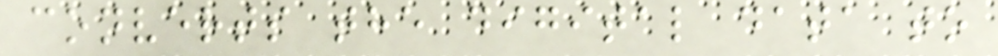converts the digital data to
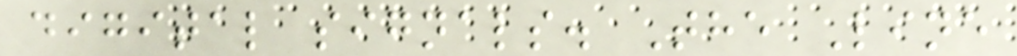digital signals. The Line
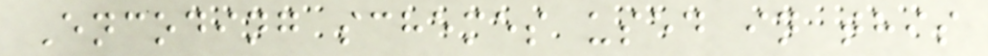Encoding schemes used in this
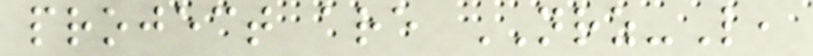project are NRZ-L,
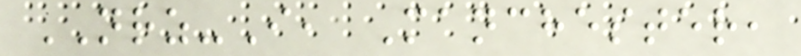NRZ-I, Manchester,
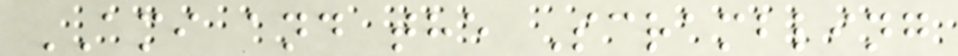AMI and the Scrambling
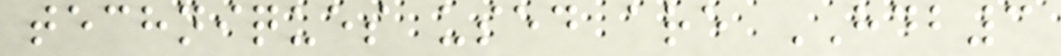techniques used are HDB3
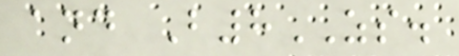and B8ZS.
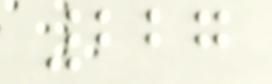227
